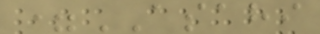=ASAHI
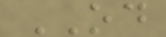OD
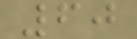60
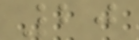20
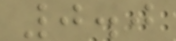0.0
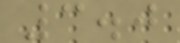3.0
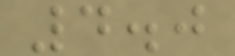4.0
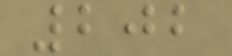202
